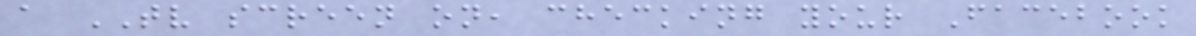a TV screen on, checking your Facebook
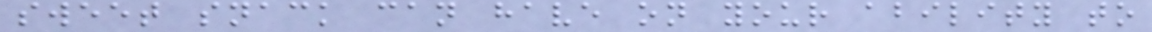sweet snack can have on your ability to
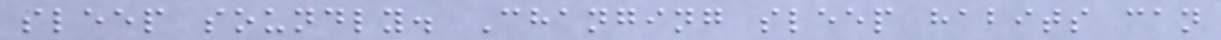sleep soundly. Changing sleep habits can
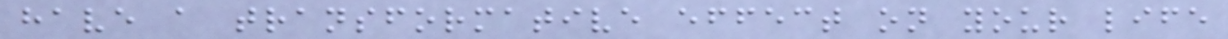have a transformative effect on your life
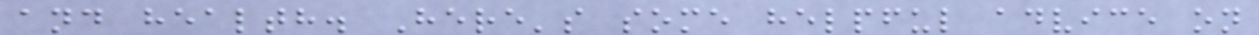and health. Here's some helpful advice on
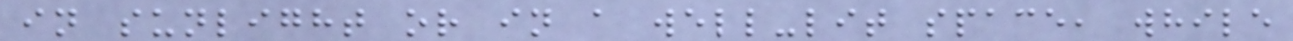in sunlight or in a well-lit space, while
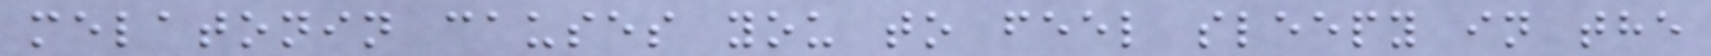melatonin causes you to feel sleepy in the
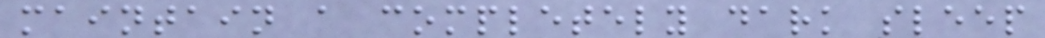maintain a completely dark sleep
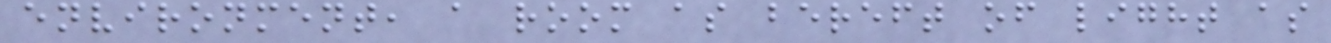environment, a room as bereft of light as
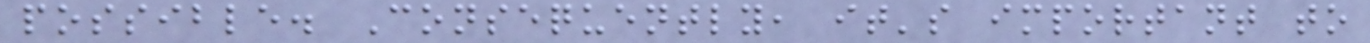possible. Consequently, it's important to
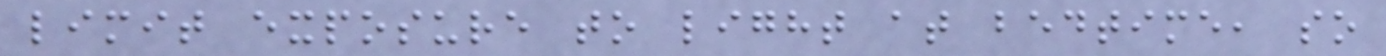limit exposure to light at bedtime, so
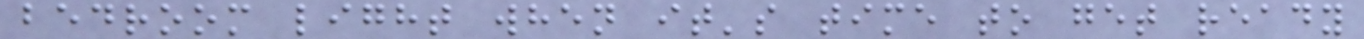bedroom light when it's time to get ready
